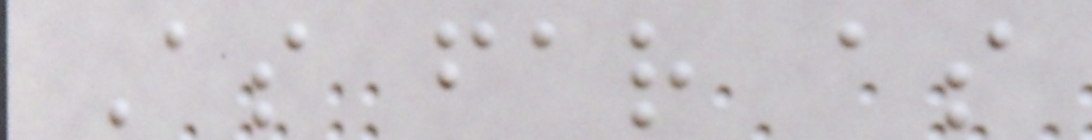As far as
